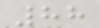88
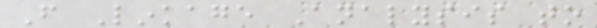From Linkage Analysis to
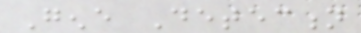Gene Detection
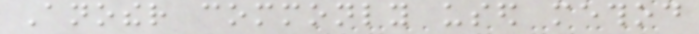Another commonly used method
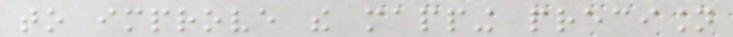to improve the mapping precision
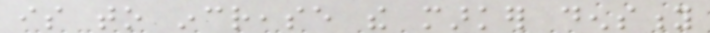is to increase the marker density
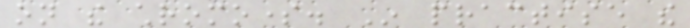on the chromosome. In practise the
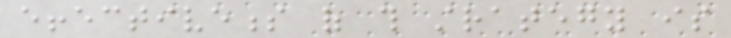effectiveness of this strategy is
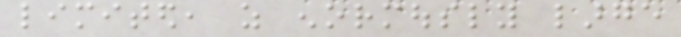limited, as enormously large
